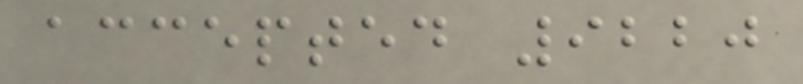accepted 9220
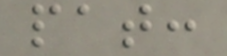pat:
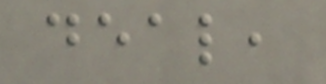deal,
